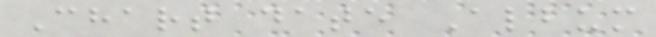Chart date Album
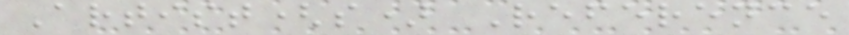Artist(s) Reference
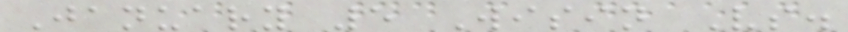January 5 Wisin Vs.
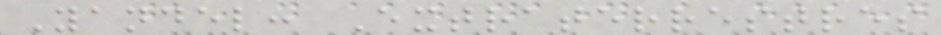Yandel: Extraterrestres
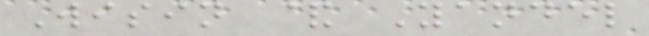Wisin & Yandel
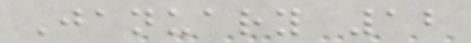January 12
